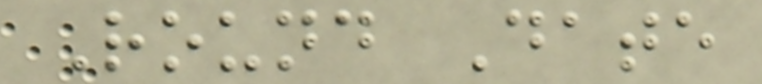Round Date
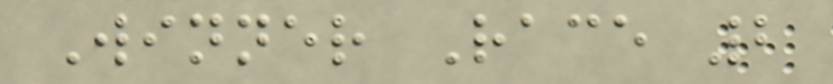Winner Race 2
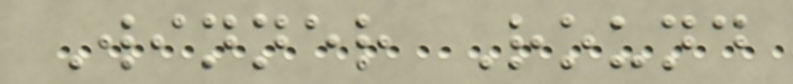Winner Round
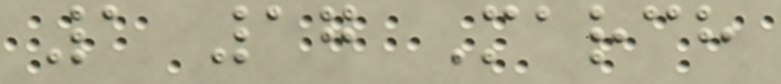1 17 March
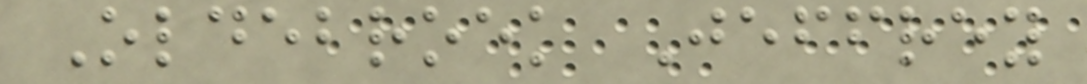Oldebroek Jeffrey
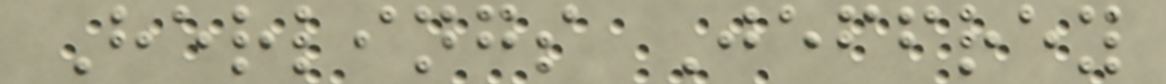Herlings Jeffrey
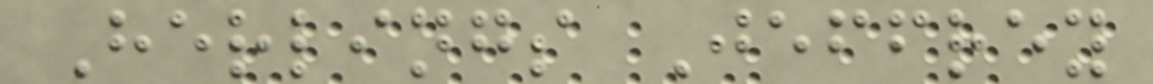Herlings Jeffrey
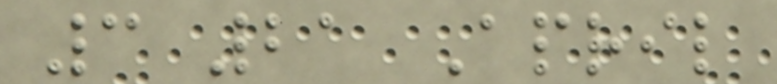3 21 April
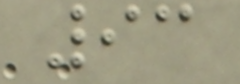93
